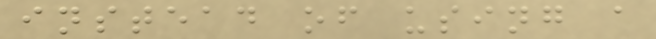instead of using a
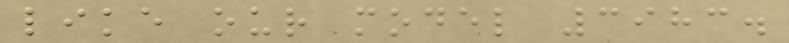like our model 3983.
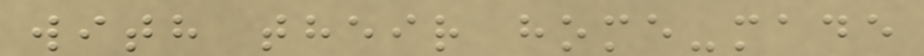with their home-made
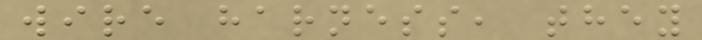wire harness, they
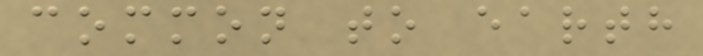common to earth
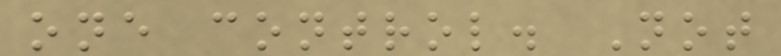one control. Not
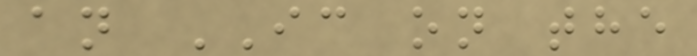an IC on the
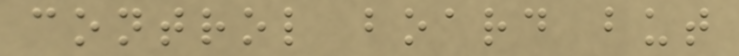control board but
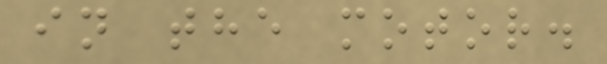in the motor.
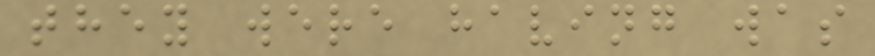they were having was
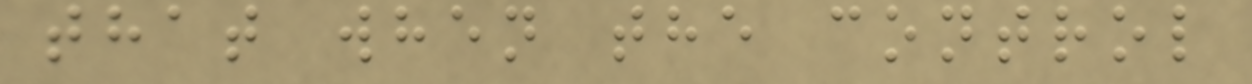that when the control
